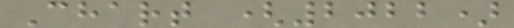Chart (2022)
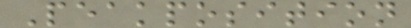Peakposition
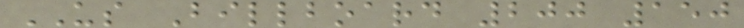US Billboard 200 150
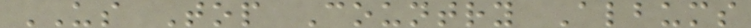US Top Country Albums
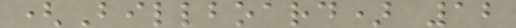(Billboard) 12
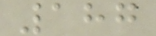187
